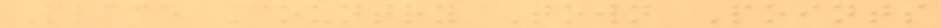Place Country Town Points
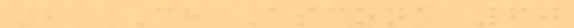2 CH Ascona 60
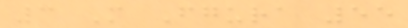3 M Fgura 55
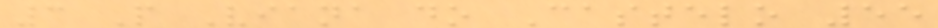3 P Viana do Castelo 55
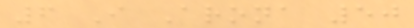6 I Arona 50
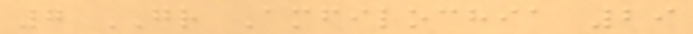7 GR Amfilochia 29
